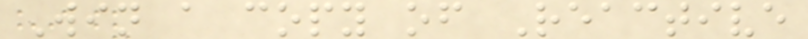Win a copy of Reactive
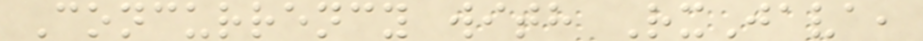Concurrency with RxJava,
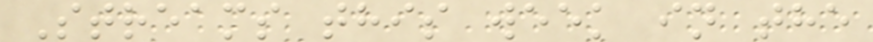Streams this week in the
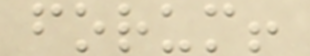forum!
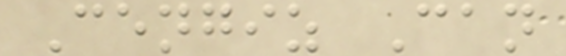Cengiz Can
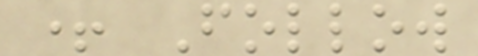+ Follow
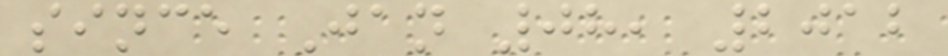since Jan 08, 2012
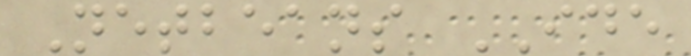Netbeans IDE
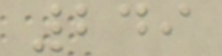249
